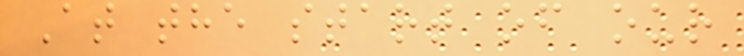At the start of our
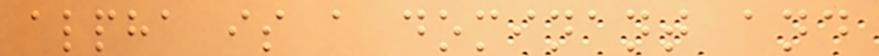alpha is a dominant and
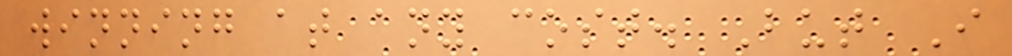winning at any cost. But I
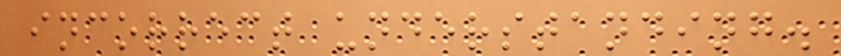incorrect understanding.
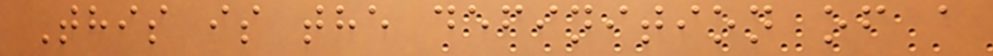This is the definition of a
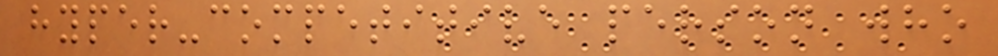hyper-competitive person who
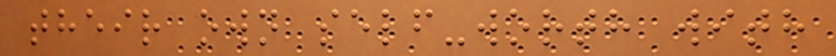their own self-worth with
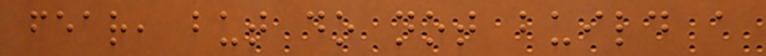fear, but do not build a
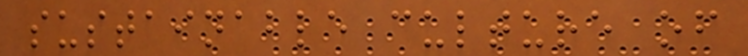sustainable culture of
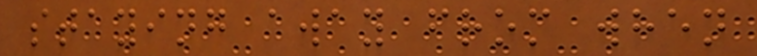staying away from when
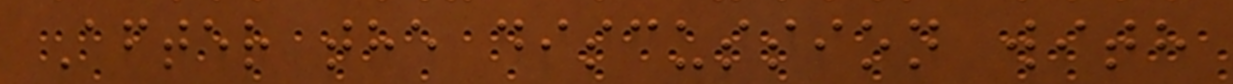After the discussion with
